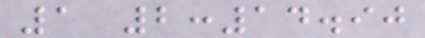1 2:14.90
